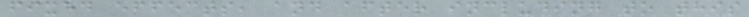fixed effects, and after including to this
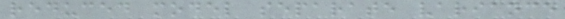reduced model separate variance
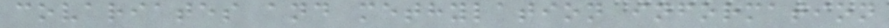covariates and methylation information
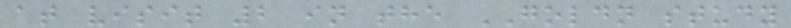at visit 2 in the GOLDN study
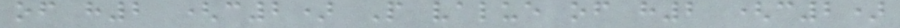of h2 (c2) P value of h2 (c2)
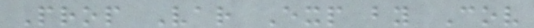Prop Var Exp by Cov
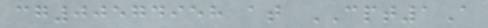cg00574958 at CPT1A
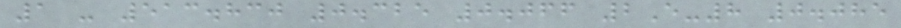1 - 513.830 0.325 0.066 2E-8 0.085
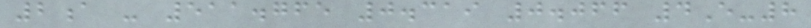2a - 511.765 0.319 0.066 4E-8
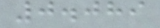0.089
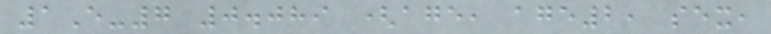1E-7 0.089 (age, age2, sex,
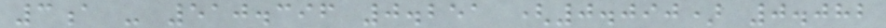3a - 510.396 0.251 (0.090) 0.082
